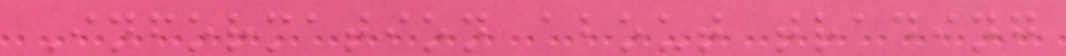Information about trading
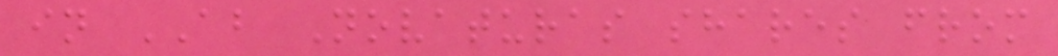in AB Novaturas shares from
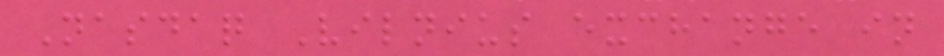Nasdaq Vilnius exchange in
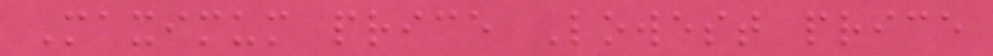Maximum price Lowest price
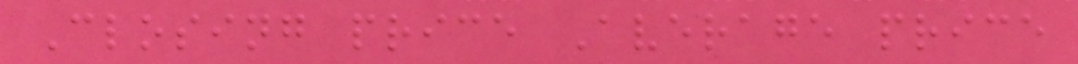Closing price Average price
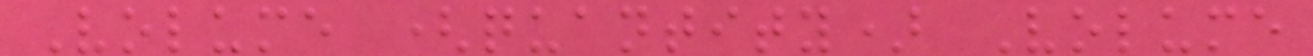Volume (quantity) Volume
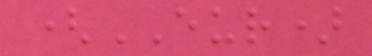(EUR)
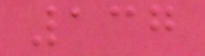137
